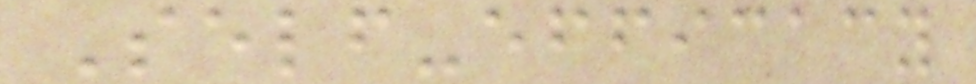Self-efficacy
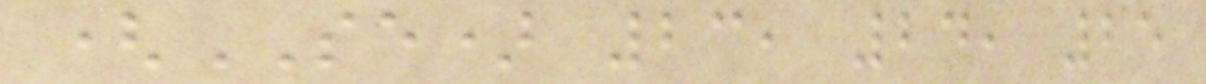(SE) 23, 24, 25
